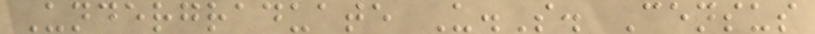Undergraduate U.S. Census
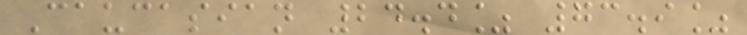Caucasian 24.4% 73.9%
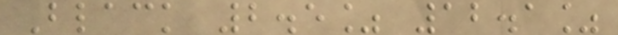Black 2.5% 12.1%
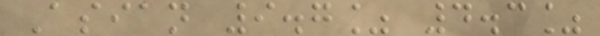Asian 9.7% 4.3%
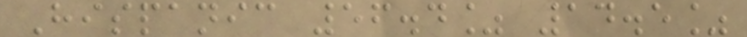Hispanic 56.4% 14.5%
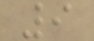9
